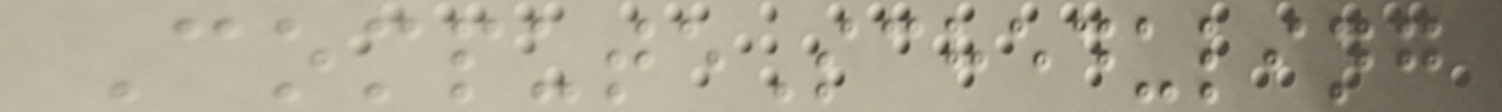ComputeScheduling
